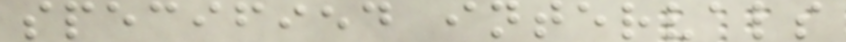specified intervals
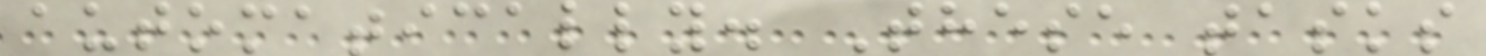automatically. These tasks
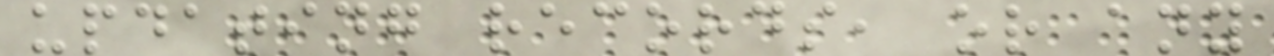updating records, or any
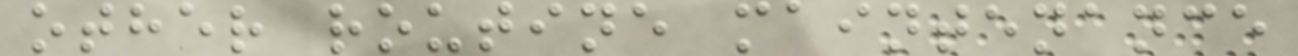other routine maintenance
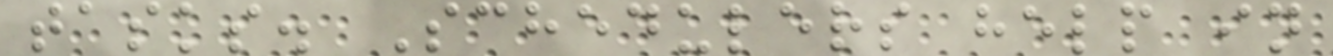tasks. Schedulers help in
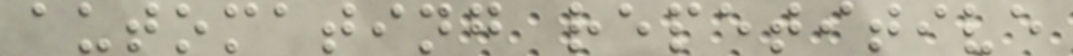automating repetitive
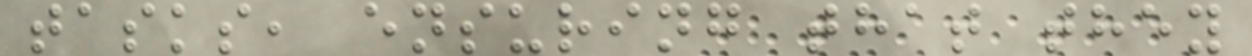tasks, ensuring that they
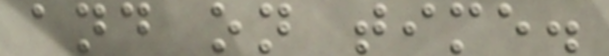and on time.
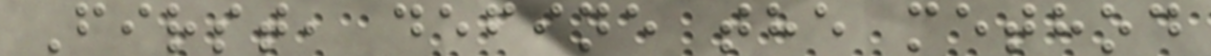First, define the method
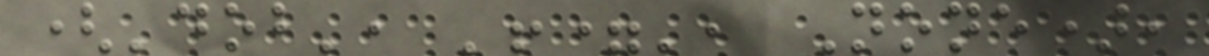('dob', '!=', None),
